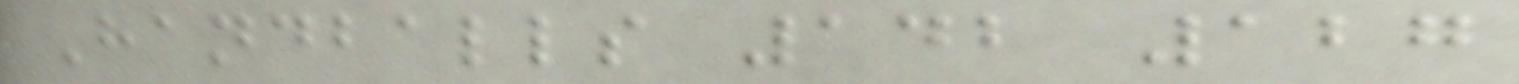Handballs 142 127
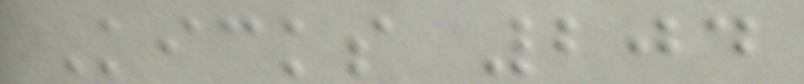Kicks 204
